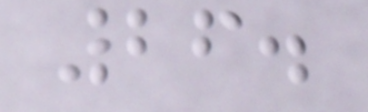26.
